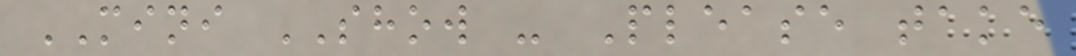MINI SHOW - Please take
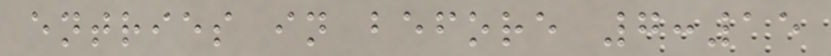entries in before 7:15
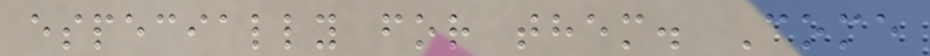especially for them. Come
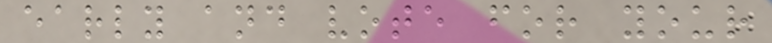early and vote for your
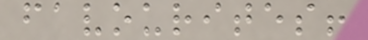favourites!
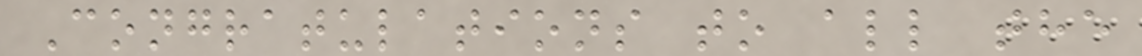Congratulations to all the
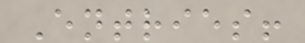Entries!
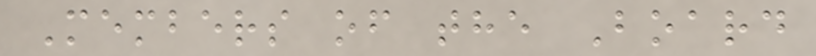Members of the Board
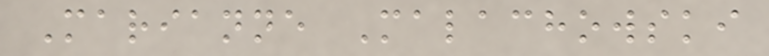Marianne Malachowski
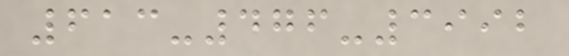613-476-3992
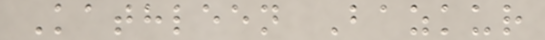Kathleen Bazkur
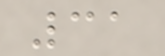31
